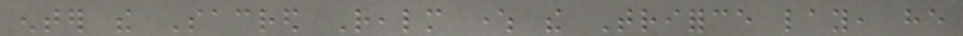enter the Sacred Realm where the Triforce lay, he
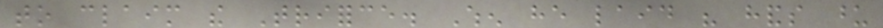to claim the Triforce. When he laid his hands upon
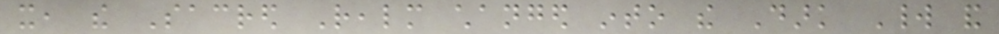it, the Sacred Realm changed into the Dark World and
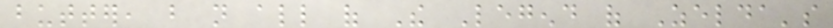butter, but not all of The Legend of Zelda's
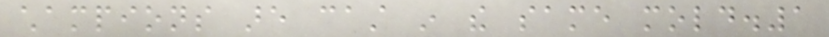champions are cast in the same mold.1
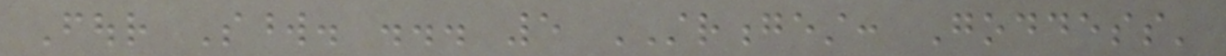Four Sword. ... 5 STRONGEST: Goddess'
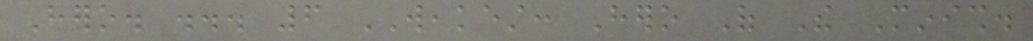Hero. ... 6 WEAKEST: Hero Of The Minish.
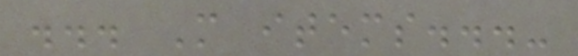... More items...-
